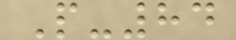P-84
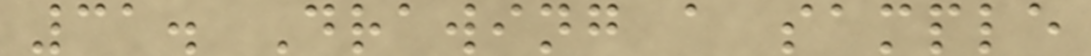31. Drawing a sample
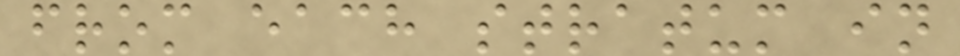from each stratum in
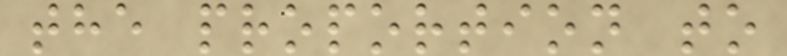the proportion to
